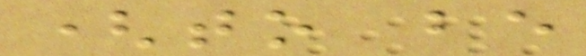(to be
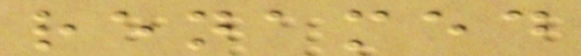renamed
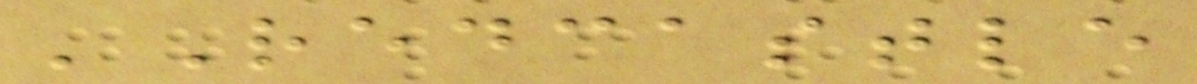'Redcastle
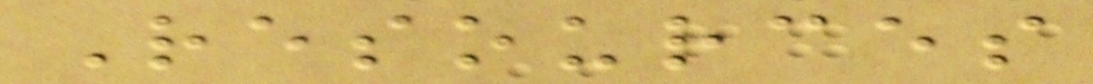Resources
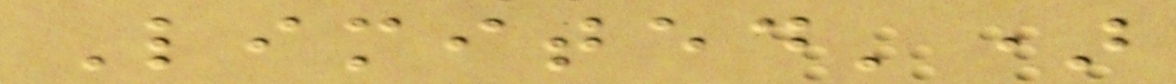Limited')
